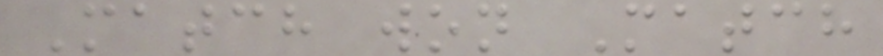Match won Match
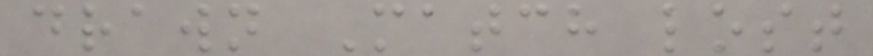drawn Match lost
